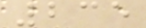235
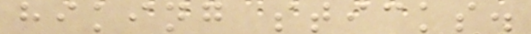hiking sticks.
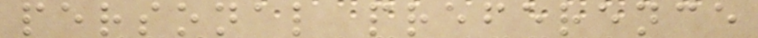personal preference
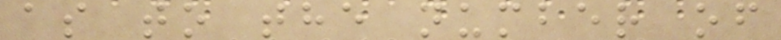as to the number of
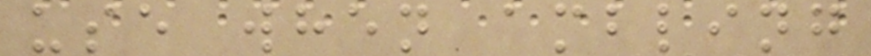use when ambling
